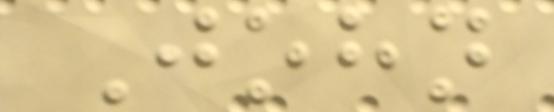John
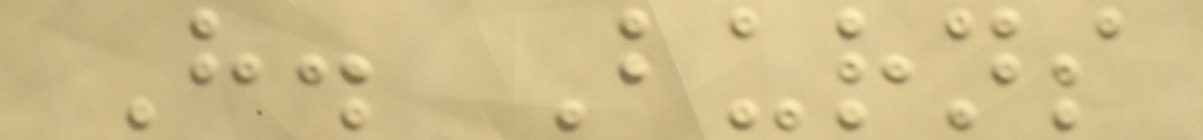H. Burns
